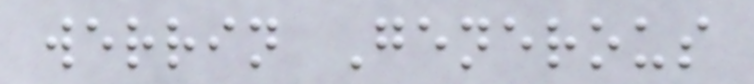werrin Generous
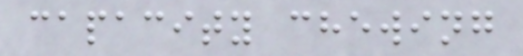capacity chewing
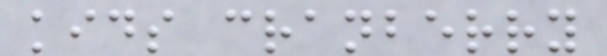kids cranberry
